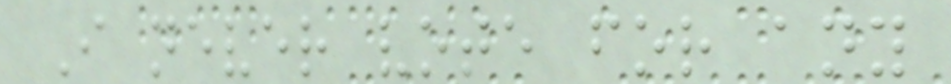I never vote for any
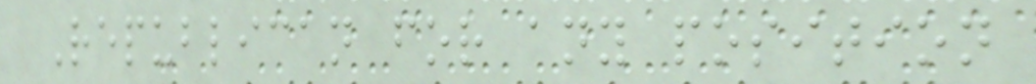Republican for any position
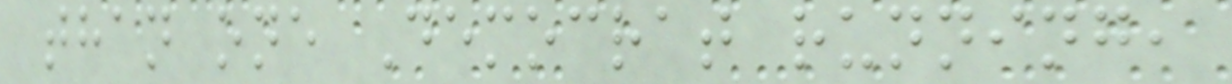than one Democrat running,
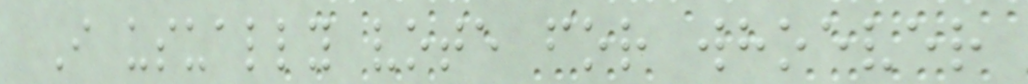I usually vote for whoever
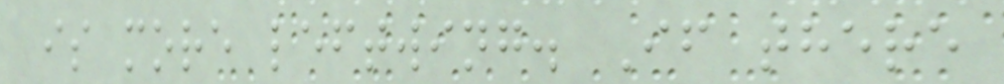is more leftwing. If there
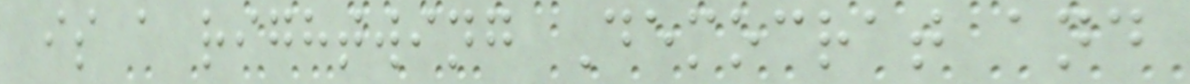is a rightwing Democrat and
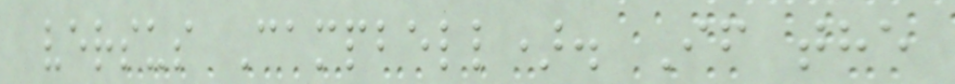versus Campbell). If the
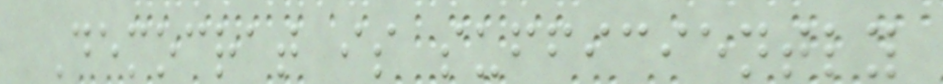Democrat is sufficiently
